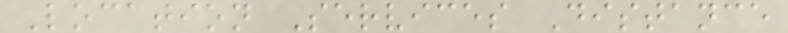Location Services Distance
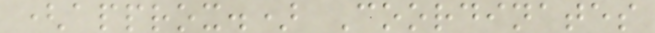(approx.) Coordinates
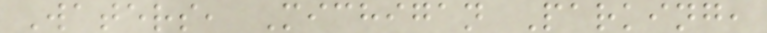Waters, Michigan Parking,
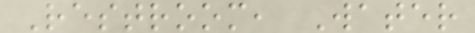Restroom, Water
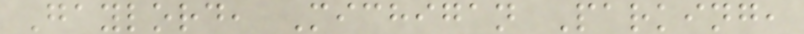Gaylord, Michigan Parking,
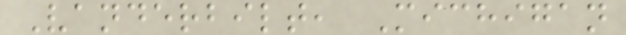Vanderbilt, Michigan
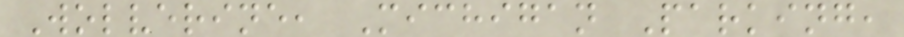Wolverine, Michigan Parking,
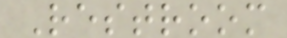Restroom
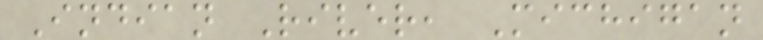Indian River, Michigan
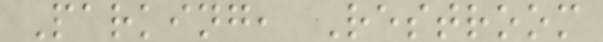Parking, Restroom
